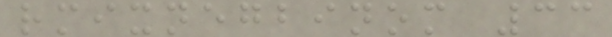rmixnegbinom 33
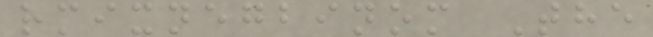rmixnegbinom The
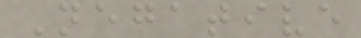Negative
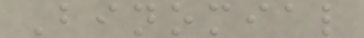Binomial
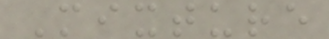Mixture
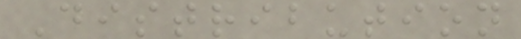Distribution
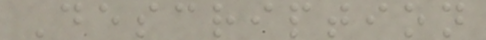Description
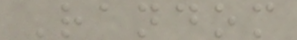Random
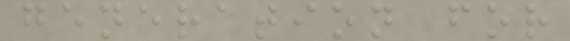generation for
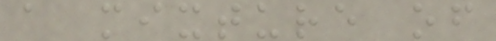a mixture of
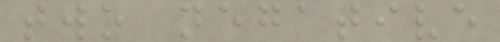two negative
